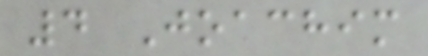4 Joachim
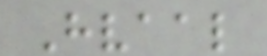Hvaal
